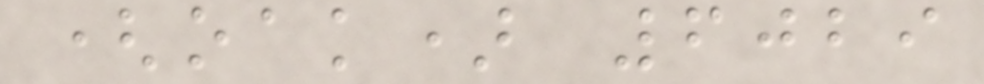(oak) 6029
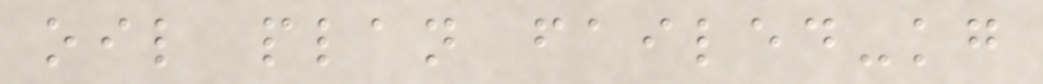oil plan failed-kg
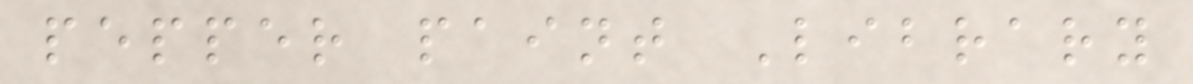pepper paint Library
